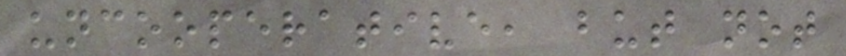uncooperative, but not
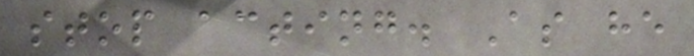stop acting. As he
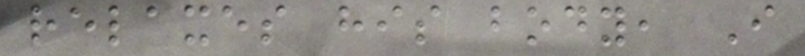relaxes his body, I
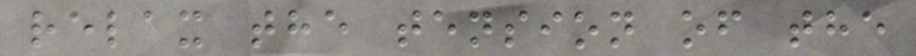relax the tension of the
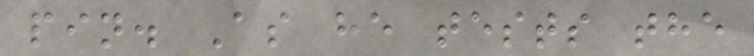pin. As he tests the
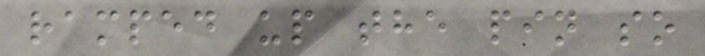ramped up the pin so
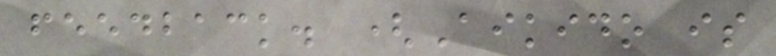feedback. (Aikido is
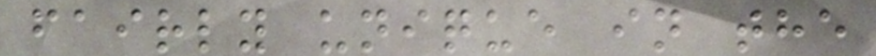fairly unique in the
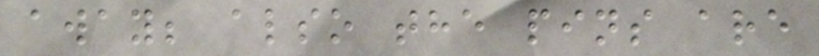away; also the pins are
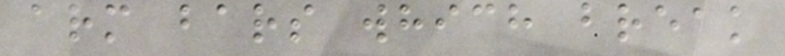arm bars which break
